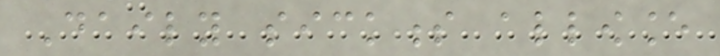Daily sickness allowance
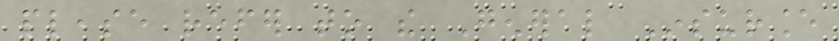please refer to the General Insurance
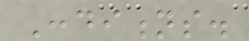Conditions.
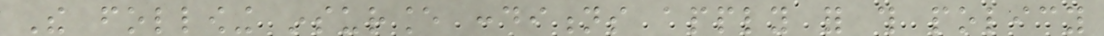The following insurance conditions apply for this policy
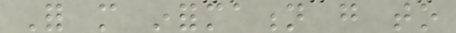For more information go to
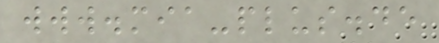www.mia-plus.de
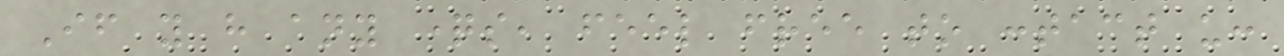If you have any questions, feel free to contact us:
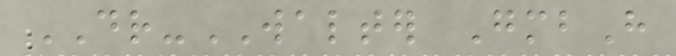DR-WALTER GmbH
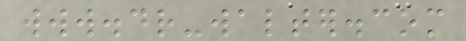www.dr-walter.com
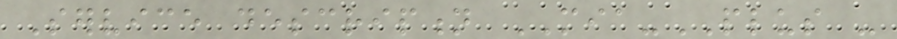Service description MIA-PLUS -
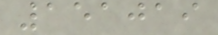151019
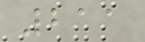211
